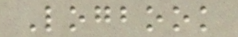Logbook
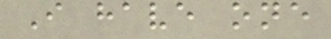I have one
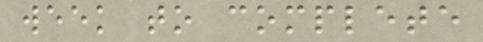week to complete
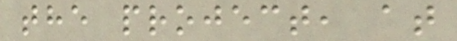the project, at
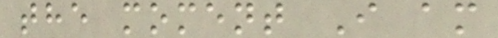the moment I am
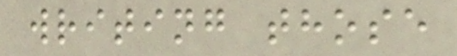writing those
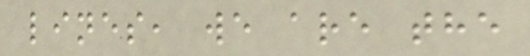lines, we are the
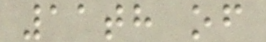11th of
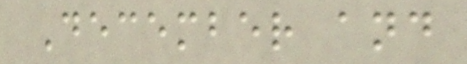December and
